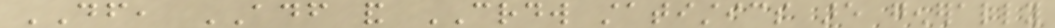DF, ADF and CRDW statistics are generally
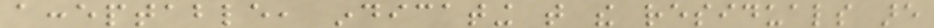acceptable, indicating that the residuals are
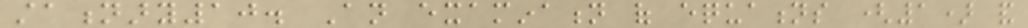stationary10. An examination of equations (1) and
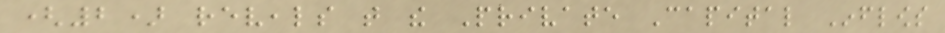(2) reveals that the Private Capital Inflows
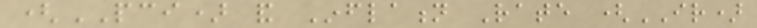(PCI) and Inflation Rate (IR)
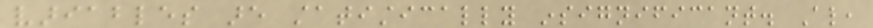variables are statistically insignificant. Also,
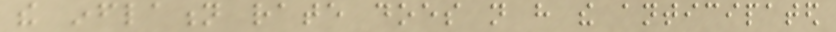the inflation rate does not have the anticipated
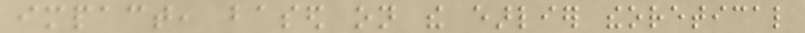impact, based on the earlier theoretical
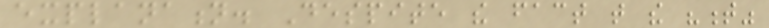explanation. Despite the fact that the "t"
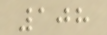108
